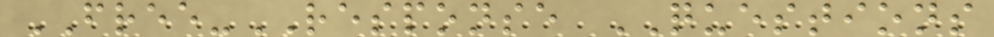FREE-RESPONSE QUESTIONS
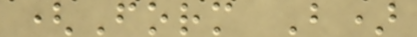(Form B)
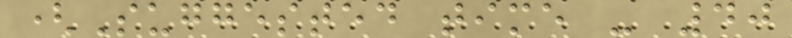(Suggested time - 40
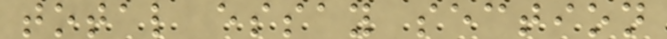total essay section
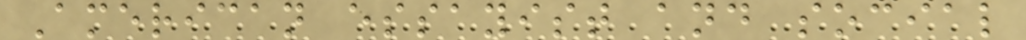American essayist and social
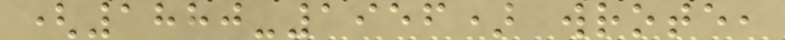(1880-1956) wrote,
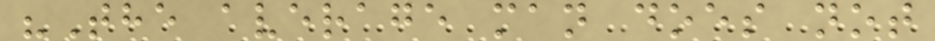"The average man does not
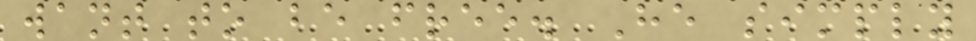want to be free. He simply
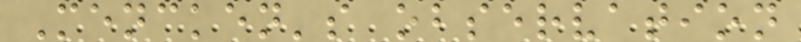Mencken's observation
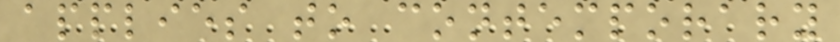applies to contemporary
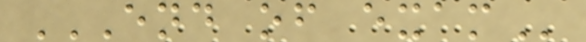END OF EXAM
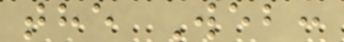the Web:
